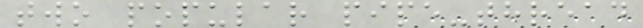two popular pipe-thread
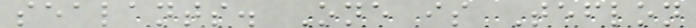sealants. One is Teflon
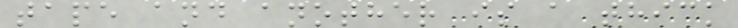tape and another is a thick
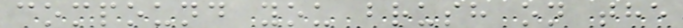compound you brush on the
